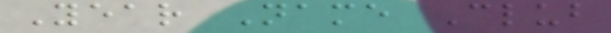Year Name Club
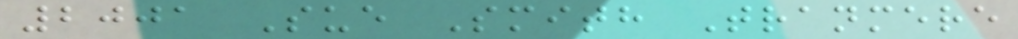2001 Sue Smith Tranmere
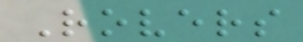Rovers
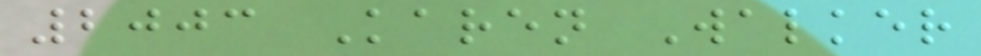2003 Karen Walker
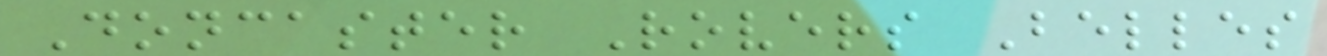Doncaster Rovers Belles
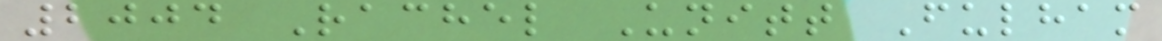2004 Rachel Unitt Fulham
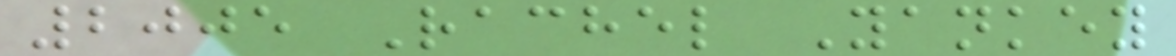2005 Rachel Yankey
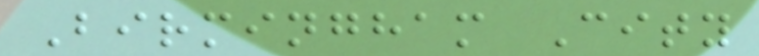Birmingham City
